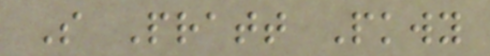S Pratt Pkwy
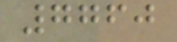7760
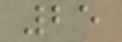25
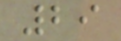29
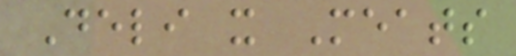Deli x Meats
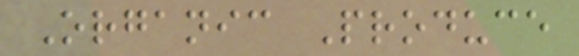Organic Produce
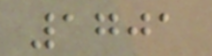1701
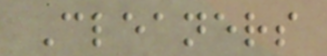Cleaners
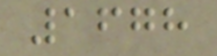1678
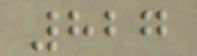827
